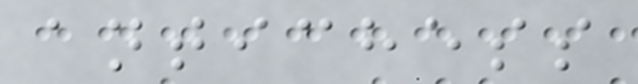antichess
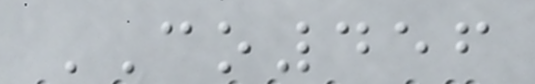CO456
